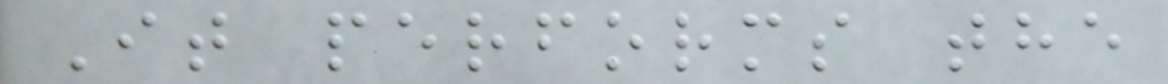It performs the
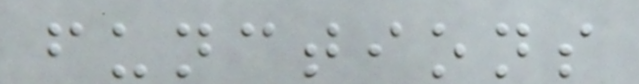functions
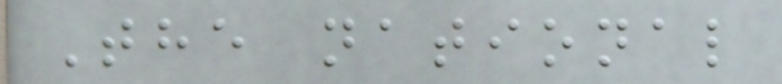The national
